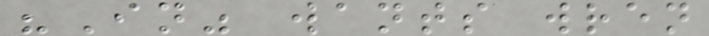"In" wants wren
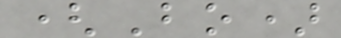(Bo)
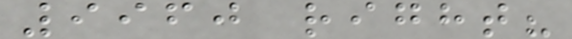9960 right?
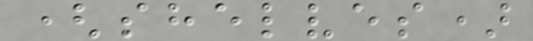(shelves)
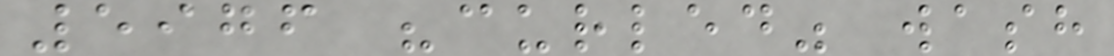5976 "curled" wash
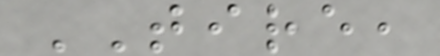TIRE,
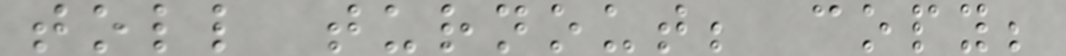toll turnout; copy;
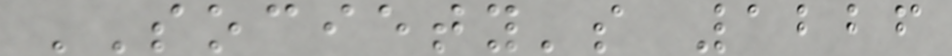SOCIETY's 1226
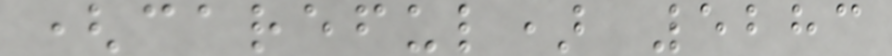(careful) 5283
